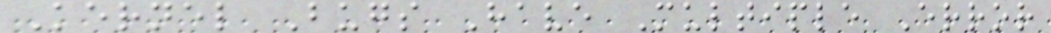Kernel Bugs Have Multiple Error
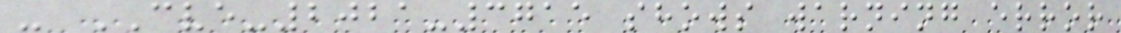- CVE-2021-3715 shows warning error
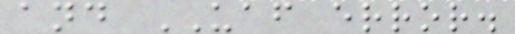and UAF error.
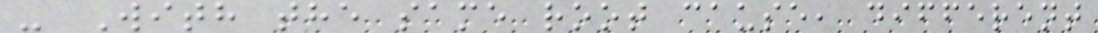- With the same root cause, different
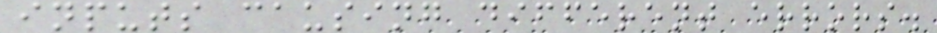inputs causing different errors.
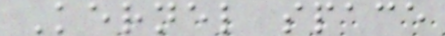Kernel space
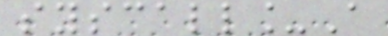syscall_A
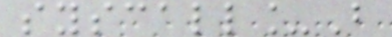syscall_B
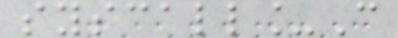syscall_C
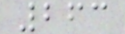263
